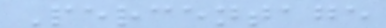Percentage
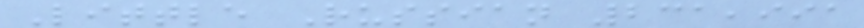Little Russian 231,991
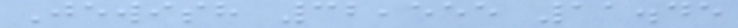Jewish 32,555 11.45
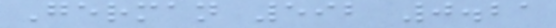German 592 0.21
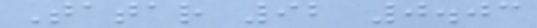Tatar 92 0.03
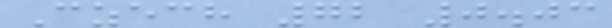Czech 72 0.03
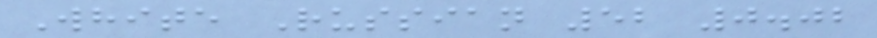White Russian 52 0.02
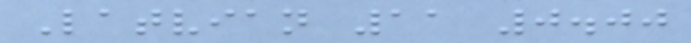Latvian 11 0.00
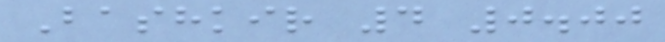Bashkir 4 0.00
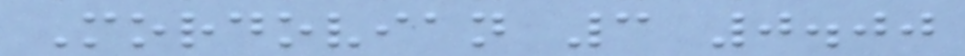Mordovian 3 0.00
